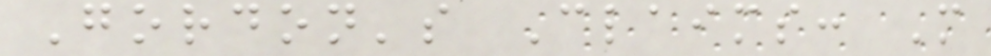Gordon's Claims: More
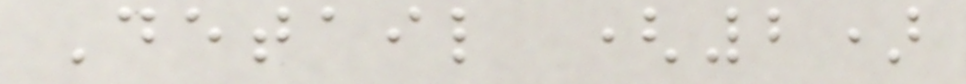Detail (2)
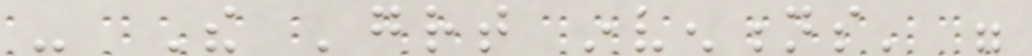- The 'great inventions' were
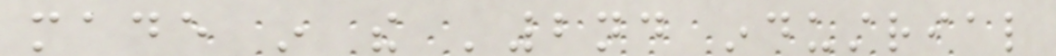made in the '2nd industrial
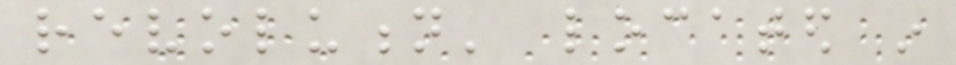revolution' located in
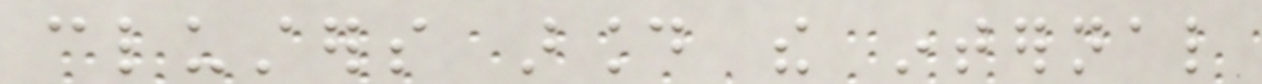clusters around the internal
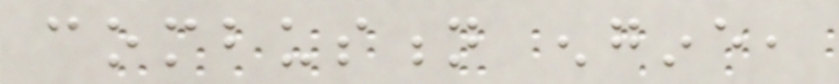combustion engine,
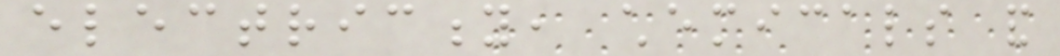electricity, chemicals and
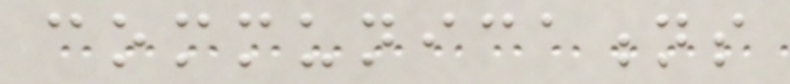communications
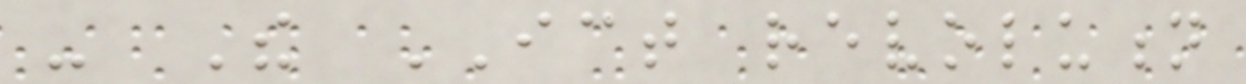- The ICT revolution
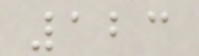123
